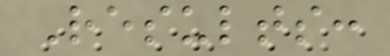Results:
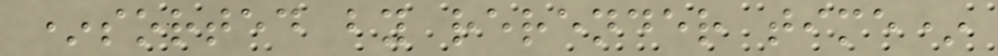*sorted by rerender time*
